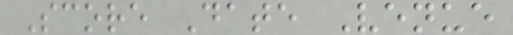Score Date Venue
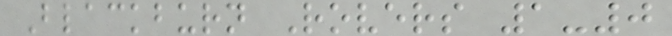Blackburn Rovers 1-0
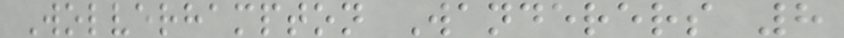Wolverhampton Wanderers 8
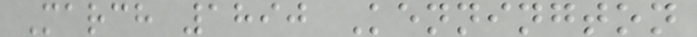March 1890 Kennington
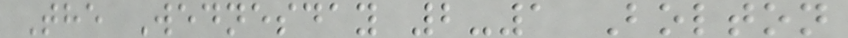The Wednesday 2-1 Bolton
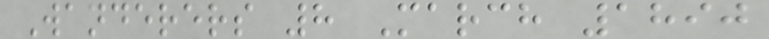Wanderers 8 March 1890
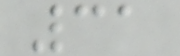31
